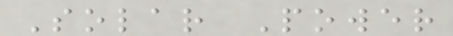Solar Power
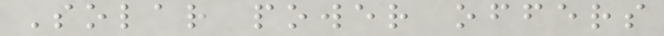Solar power offers
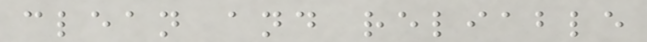clean and reliable
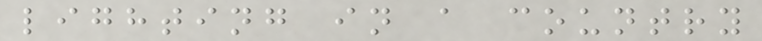lighting in a country
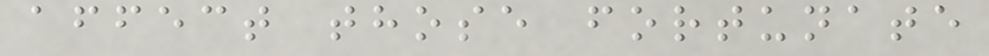affect those fortunate
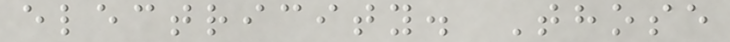electricity. Those
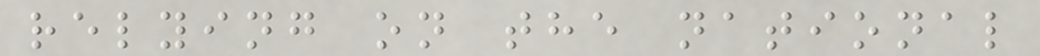relying on the national
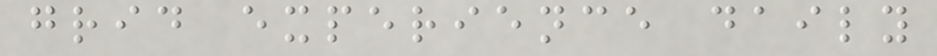grid experience daily
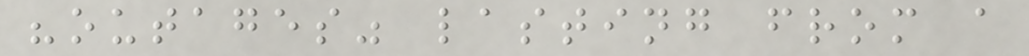"outages" lasting from a
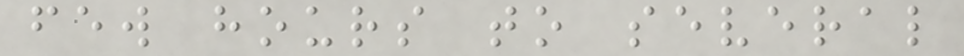few hours to several
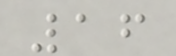16
